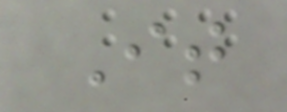It
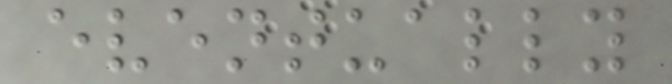eventually
